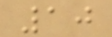10
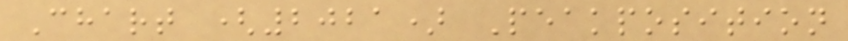Chart (2021) Peakposition
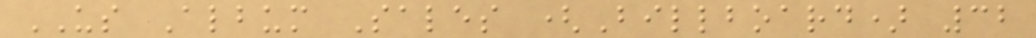US Album Sales (Billboard) 32
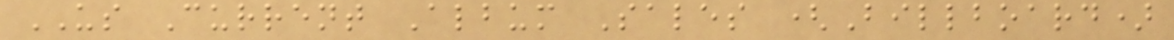US Current Album Sales (Billboard)
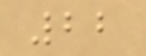22
